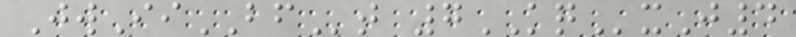JwIiBFt 7KQxJ4
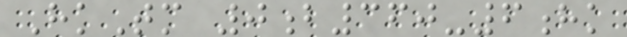HkTm 0b360-6hk
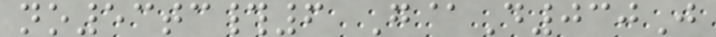no53tc#6 G@D030J
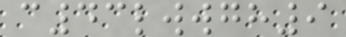c43lwwgh9
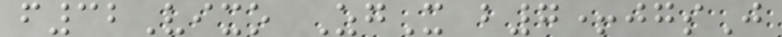f32Vixo ZgX b7+jgsJ
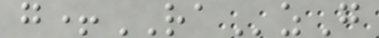g+RAzG
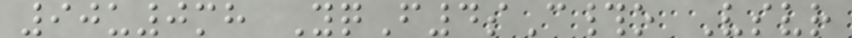90u0mh YqF4sC#o Vsvr
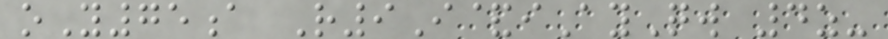oY75a R9I&iAyQw 4z-
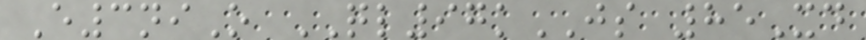E3niO QL97kJS 85Xd
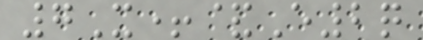7X+&E2q
